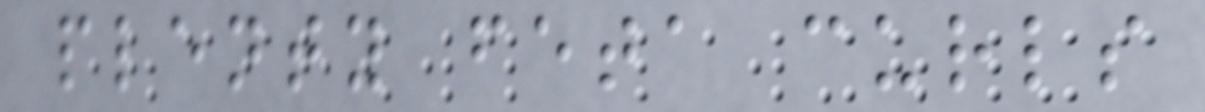plenty feta curls
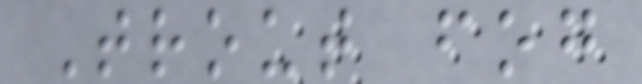Trout fog
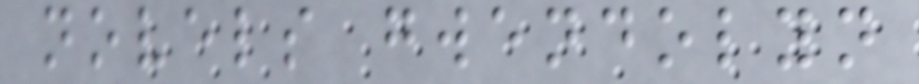novels gwendolyn
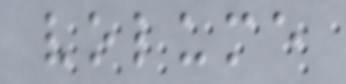volume
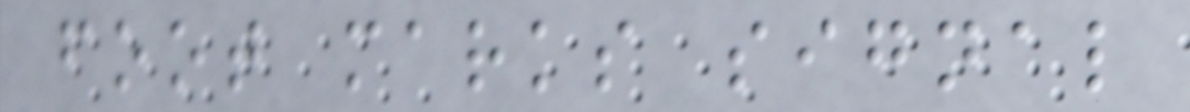foot marks signal
